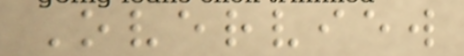Overview
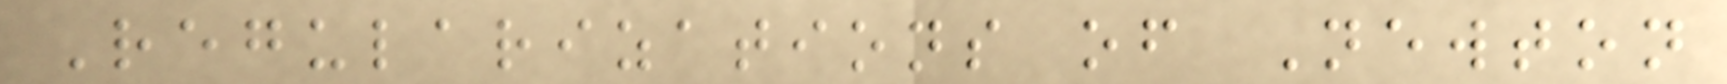Regularizations of Newton
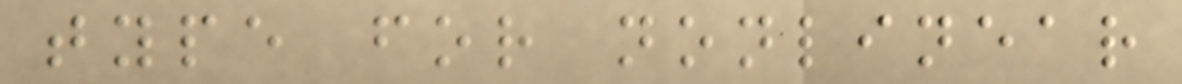type for nonlinear
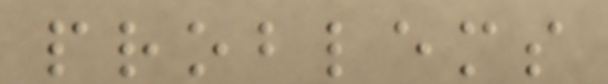problems
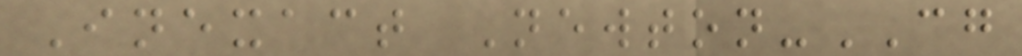Inexact Newton-CG
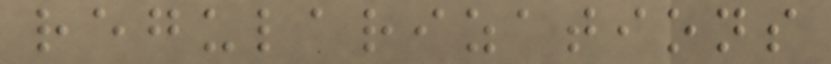regularizations
